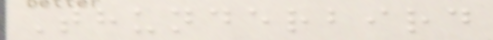Thunderbird
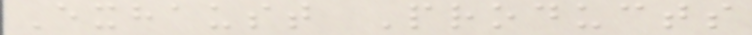Exhaust Products
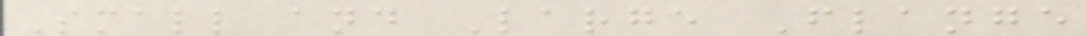Small and Large Flange
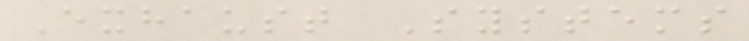Exhaust Systems
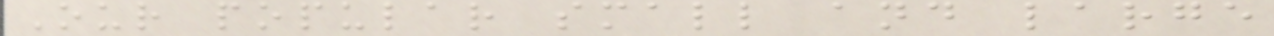Our popular small and large
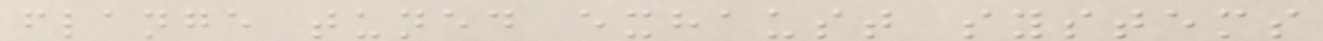flange tuned exhaust systems
